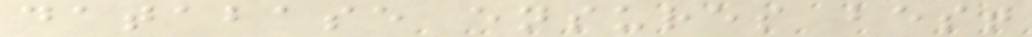database ensures best
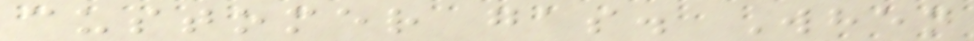customer gas. When
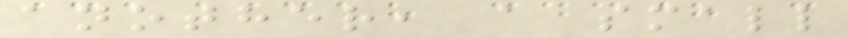another, a small
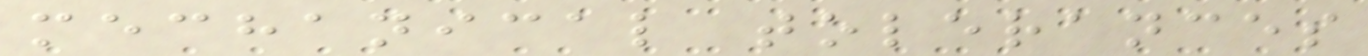mechanical tolerances
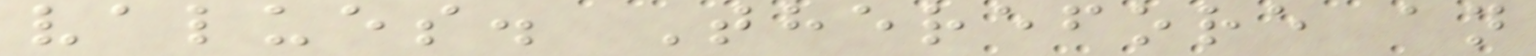values. Therefore an
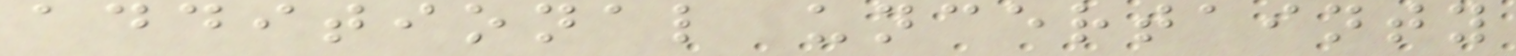additional uncertainty
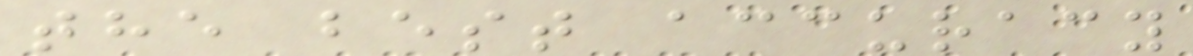the best accuracy
